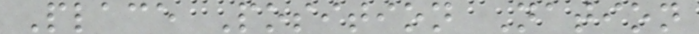Place Position Nation
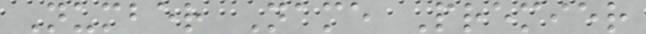Number Name Premier
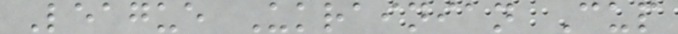League Ukrainian Cup
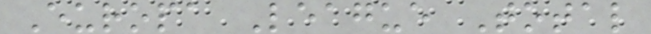Europa League Total
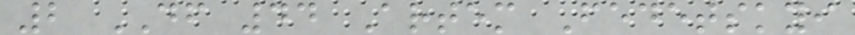2 DF 44 Artem Fedetskyi
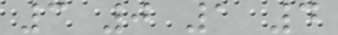3 0 1 4
